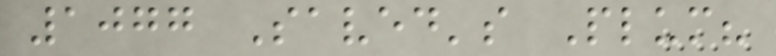1077 Saved's Plum?
